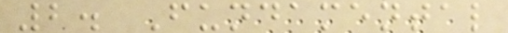2. Fundamental
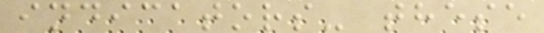indicators- these
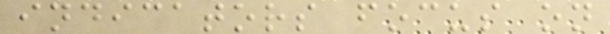indicators focus on
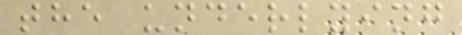the underlying
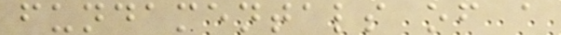fundamentals of a
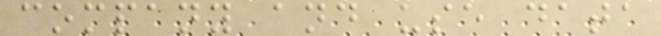company and use data
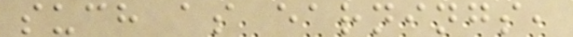such as earnings,
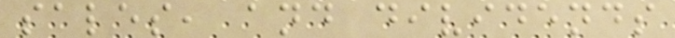sales, and dividends
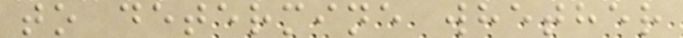to determine whether
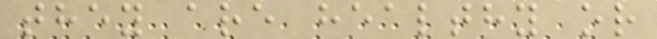they are healthy or
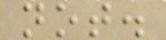not.
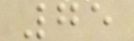75
